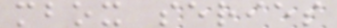mbox series
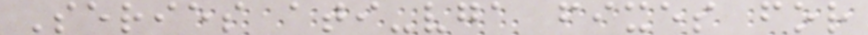Series ati-vga fixes for
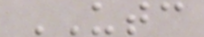UTC
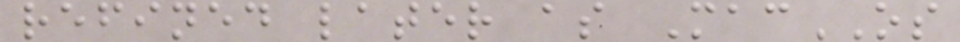refined later as MacOS
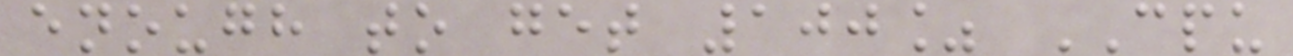enough to get 100% CPU
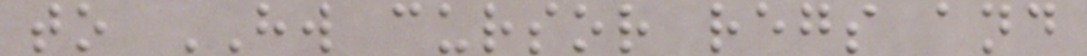to HW cursor regs and
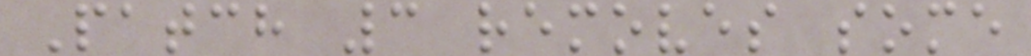Patch 3 removes some
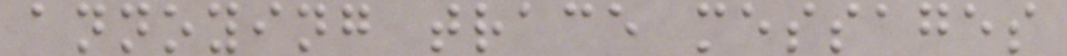annoying trace messages
